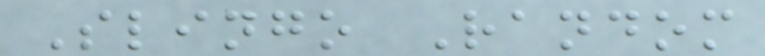Slingo Random
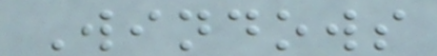Windows
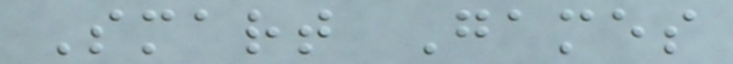Smart Games
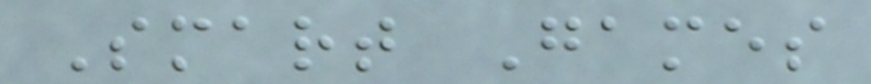Smart Games
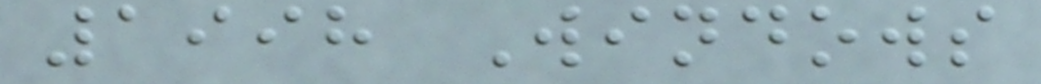1998 Windows
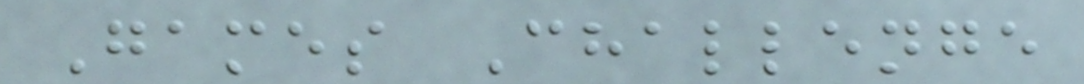Games Challenge
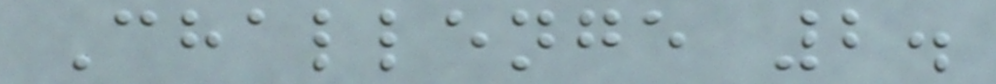Challenge 2.
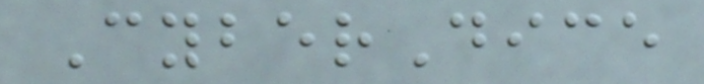CyberDice
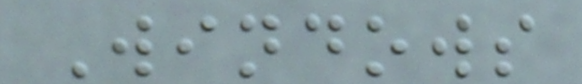Windows
